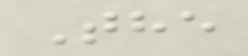The
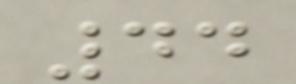44
